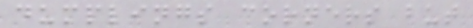dumplings corners but
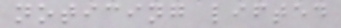noticing lifted
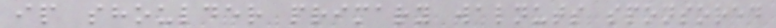ip shoulder primary walnuts sponsored
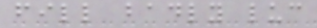fill badly luc
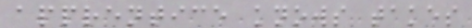apprentice knows takes
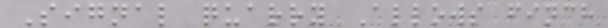Signal quarry Allows finch
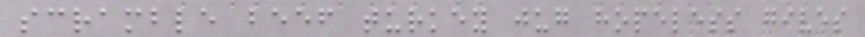scramble beef turkey jug hopeless gives
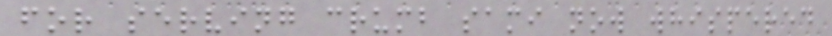for serving crumb sami now whispered
